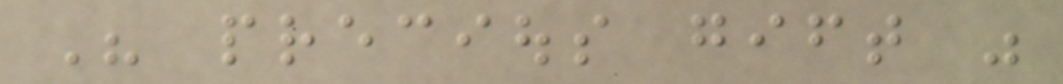His precious gift was
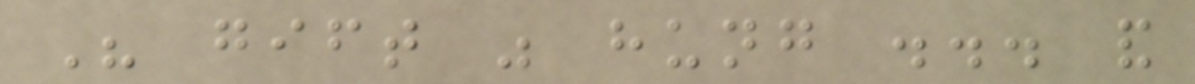His gift was hung ... and
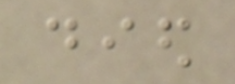died
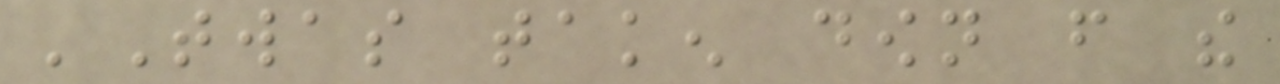'Twas taken down from the
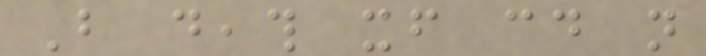But death itself could not
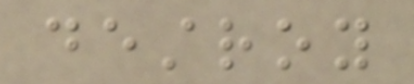destroy
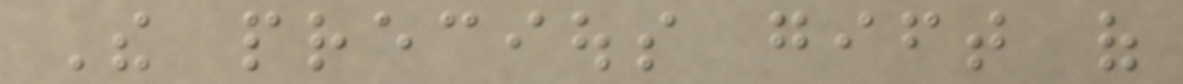The precious gift of
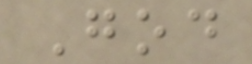God
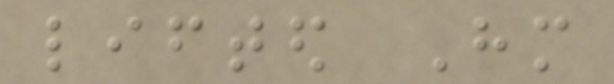lifted Him
